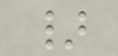}
